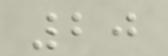20
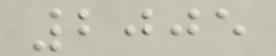2005
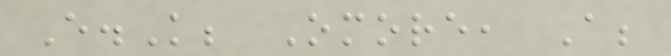E.K; Omore, A;
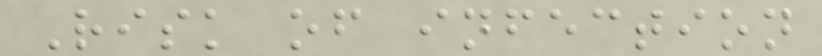Risk of infection
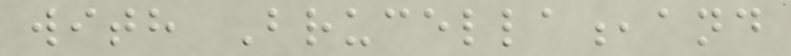with Brucella,and
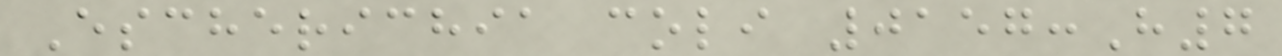Escherichia coli 0157:H7
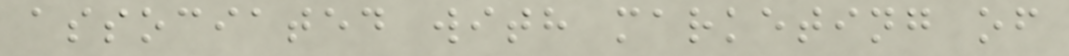associated with marketing of
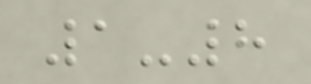1-8
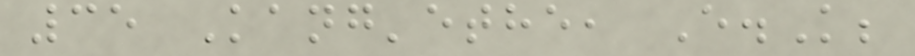35 Kang'ethe, E.K;
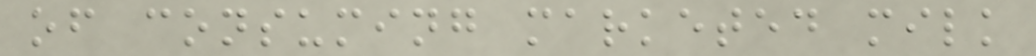of consuming marketed milk
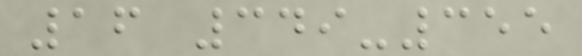16 349-355
